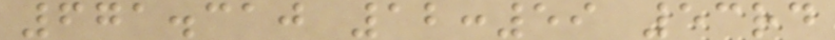671.310 12:59 53rd
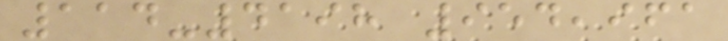114-4198 954,961
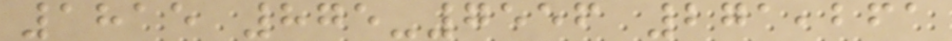1815 875-7556 271,261
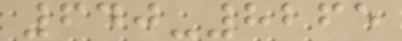640-8265
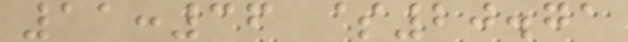11:36 $20.71
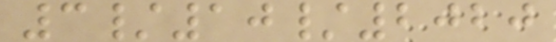3/10/2020
